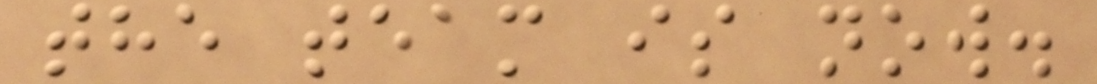the team is now.
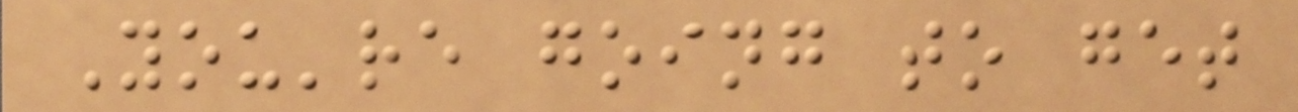You're going to get
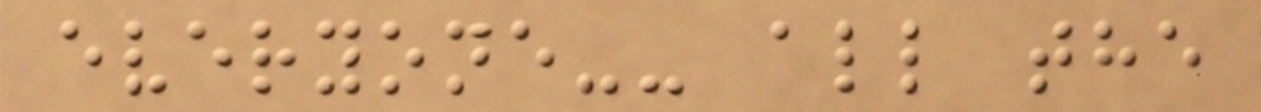everyone-- all the
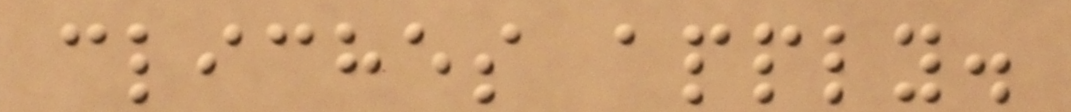cliches apply.
